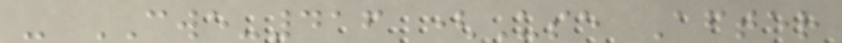- CWE-416 (Use After
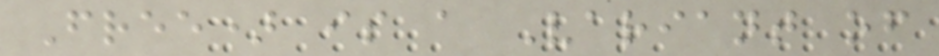Free) is a Variant of
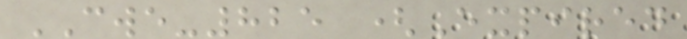CWE-825 (Expired
